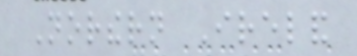Northern Ireland
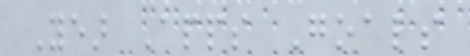Year Apps Goals
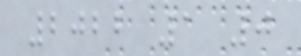2022 1 0
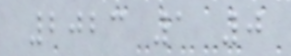2023 1 0
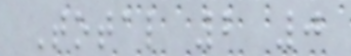Total 2 0
